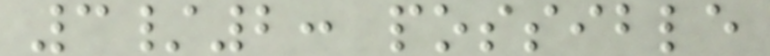3/2: possible
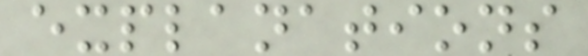explanations
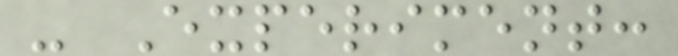- Experiment:
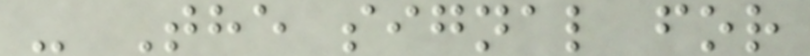- The signal for
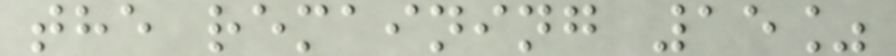the remaining 15%
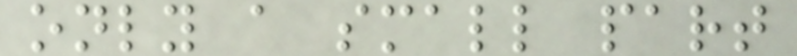only a small part
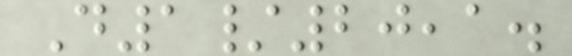D1/20,1.
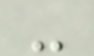-
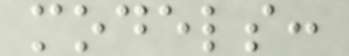models:
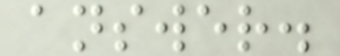answer.
